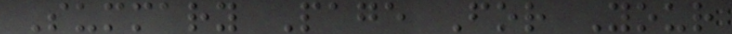Summary Page For Your
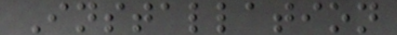Installation
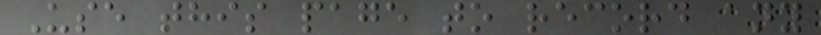Use this page to record any
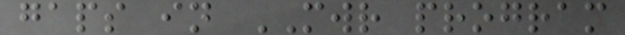gaps in MWR program
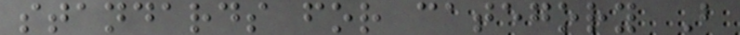standards for category B
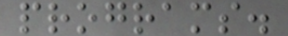programs.
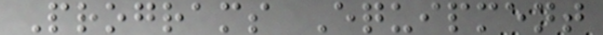Programs Equipment
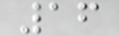16
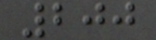200
